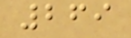269
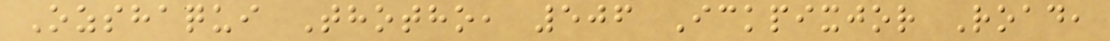Ozshaqui Thotho, 506 Ickpixjor Road,
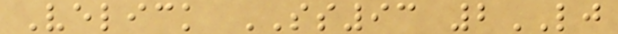Velick SS93 2LJ
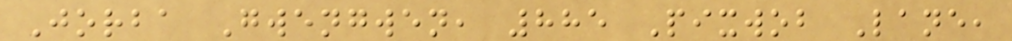Jorba Gwengwen, 885 Pixwob Lane,
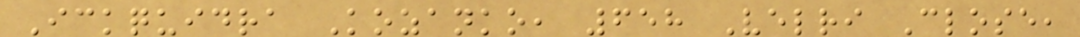Ickquidra Kozanko, 658 Velri Close,
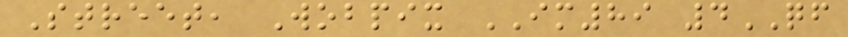Street, Wobpix IM89 4QF
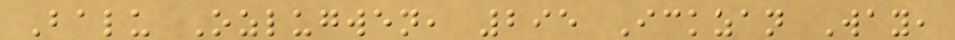Balu Ozlugwen, 295 Ickzan Way,
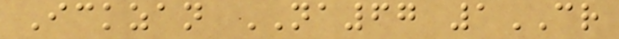Ickzan NA67 1CR
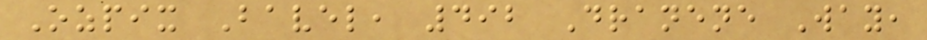Ozpix Bavel, 492 Dranene Way,
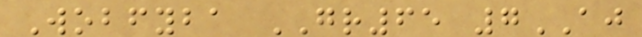Wobfyba GR65 7AJ
